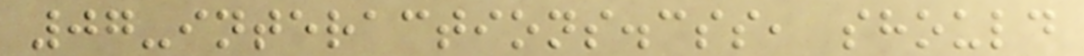07-interactions.css, should
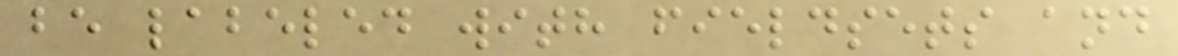be labeled with fieldsets and
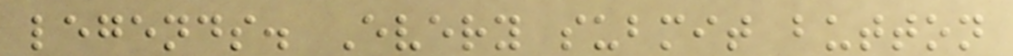legends. Every submit button
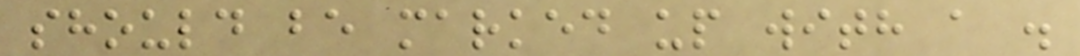should be marked up with a .
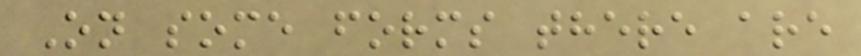On some forms there are
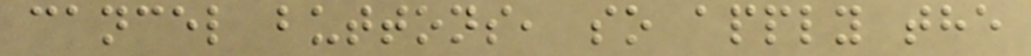cancel buttons, so apply the
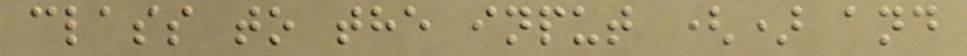class to the input () and
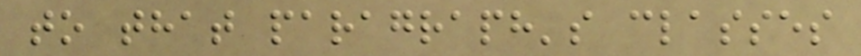to that paragraph's classes
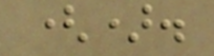().
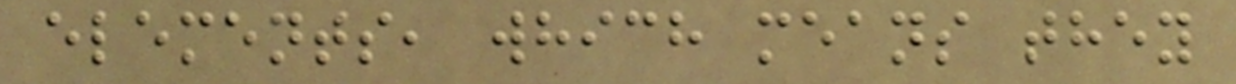elements, which means they
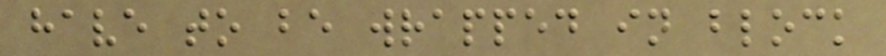have to be wrapped in block
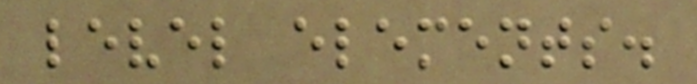level elements.
